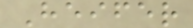Heifer
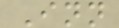Inn
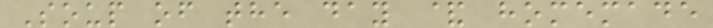Soup of the day & homemade
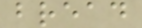bread
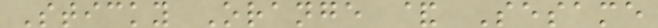Sticky Orange & Sesame
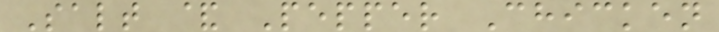Salt & Pepper Chicken
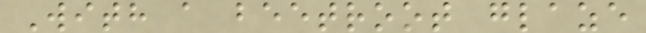With a beetroot glaze
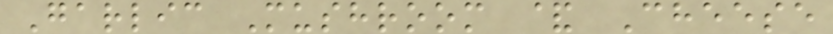Garlic Mushroom & Cheese
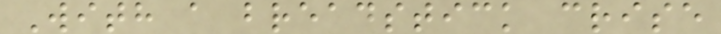With a breadstick crise
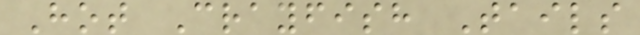Hot Crayfish Tails
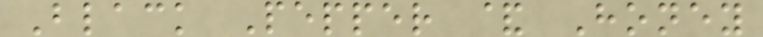Black Pepper & Honey
